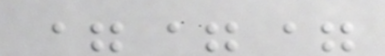===
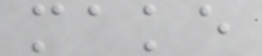make
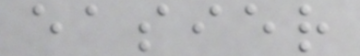easier
